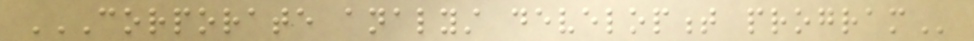CORPORATE ANALYST DEVELOPMENT PROGRAM
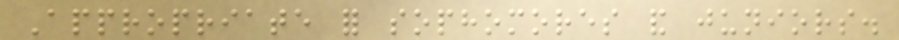Appropriate for sophomores and juniors.
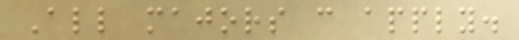All majors can apply.
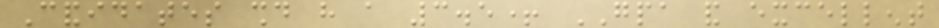Candidates should have a 3.5+ GPA and excellent
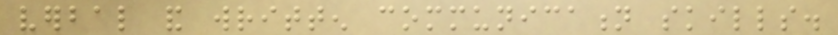verbal and written communication skills.
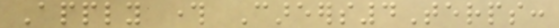Apply through Careers4Terps:
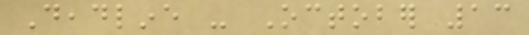Deadline - October 13
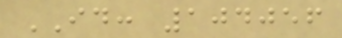ID: 104056
